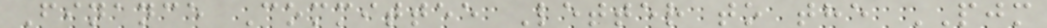Finance Committee Letter to the PJM
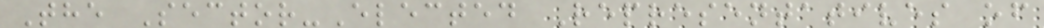The Sector-Elected Representatives of
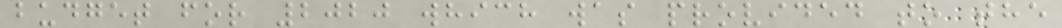budget for 2020 which was provided to the
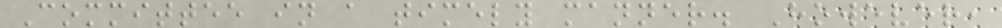Committee in a timely manner. However,
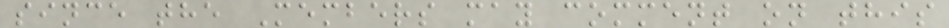since the Members may comment on this
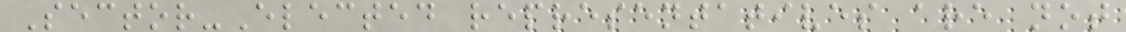Sector-Elected representatives are not
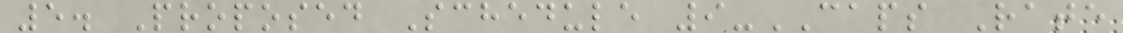5. Proposed Schedule 9-CAPS Rate
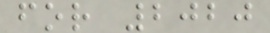for 2020
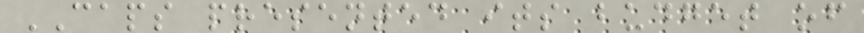CAPS presented its budget of
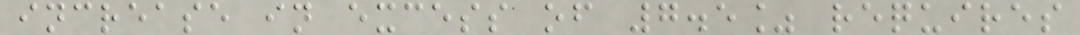increase in excess of 7.5% requires
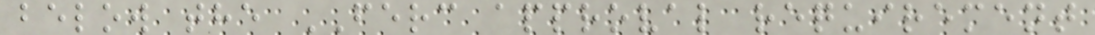below the FERC approval requirement
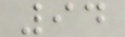94
